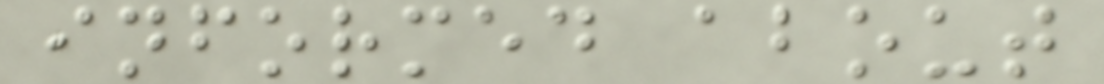informed about
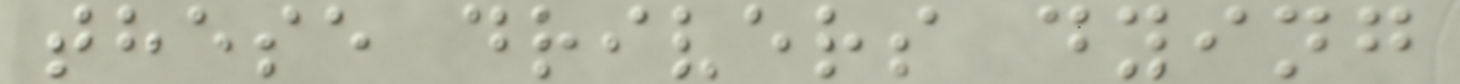these drivers dying
